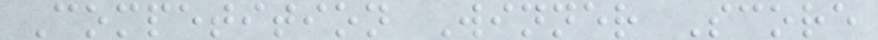Competition Winner Score
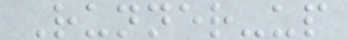Runner-up
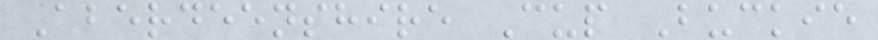Aberdeenshire Cup Buckie
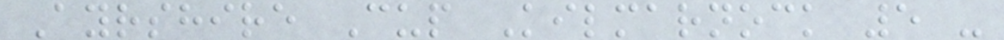Ayrshire Cup Kilmarnock 5 -
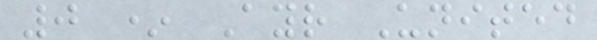0 * Ayr United
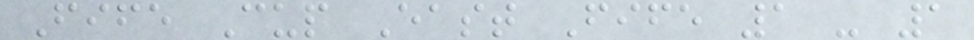Fife Cup East Fife 1 - 1
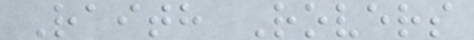Raith Rovers
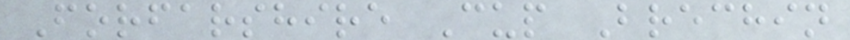Forfarshire Cup Brechin
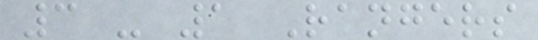3 - 1 Rangers
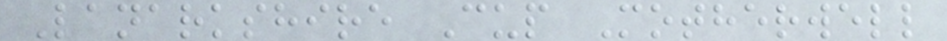Lanarkshire Cup Motherwell
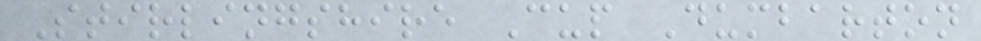Stirlingshire Cup Dumbarton
